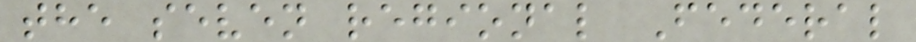the seven regional Federal
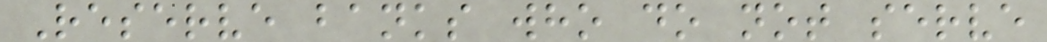Reserve banks who do not serve
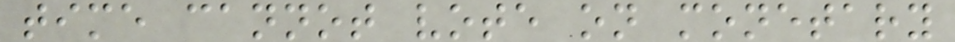time cannot vote on monetary
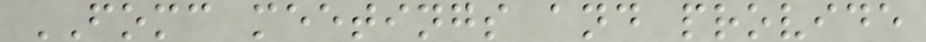FOMC meetings and provide
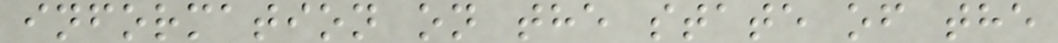information on the state of the
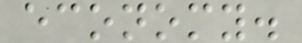economy.
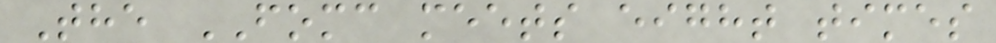The FOMC meets eight times
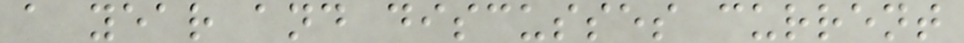a year and discusses current
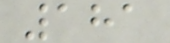181
